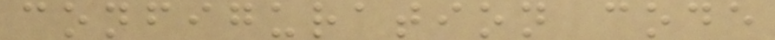configuration code
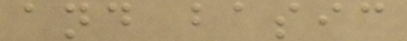and basic
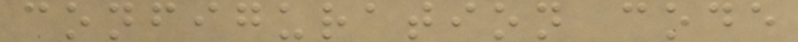configuration code
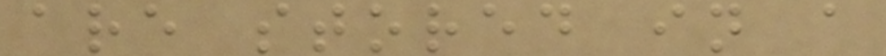are stored in a
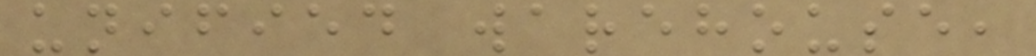unified warehouse,
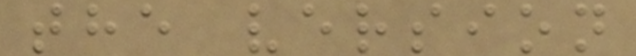the version
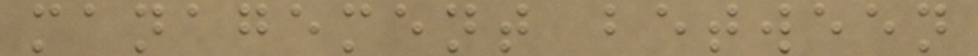management between
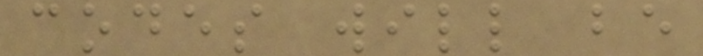codes will be
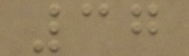37
